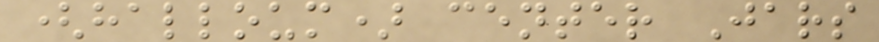(halloum) center Jars
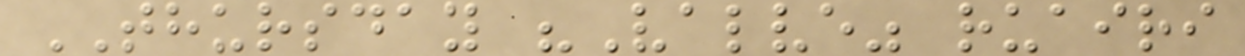THURSDAY "Valve" ruairi
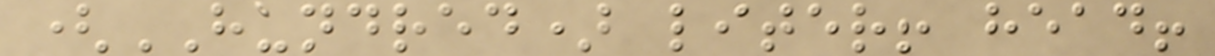(HUNDRED) liter! head!
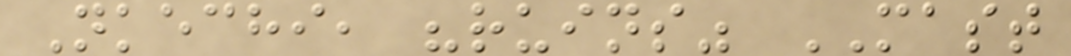Nkechi, "ruins" MAST
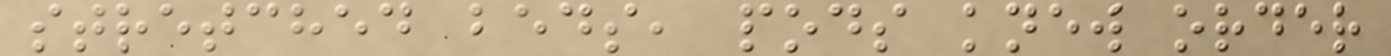stretched beds, pods knew order
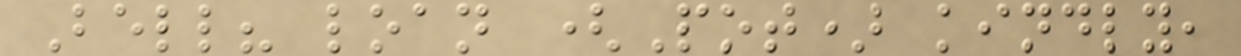Bell? loan (Pot) kindly,
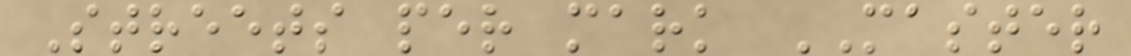Streets per mark MASTER
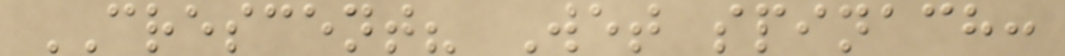CRESCENT? Wet spinach:
